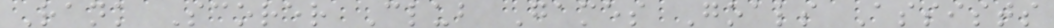Rank Scorer Club Games Goals Assists
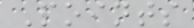Points
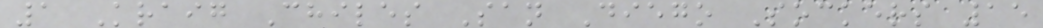1 Kraig Chiles San Diego Sockers 15
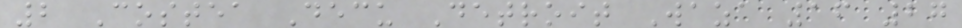2 Costea Decu Detroit Waza 16 27
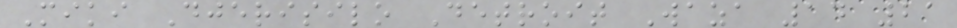Miki Djerisilo Detroit Waza 14 21
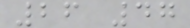26 47
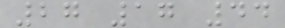27 17 44
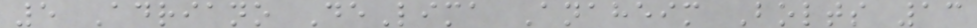5 Adriano DeLima Anaheim Bolts 13
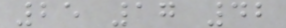25 17 42
